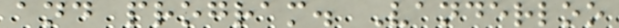and program. Vanderloo
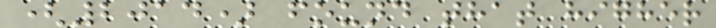(2014) found that higher
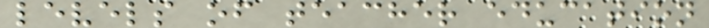levels of teacher education
